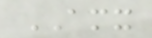AMX
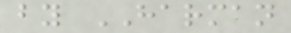by HARMAN
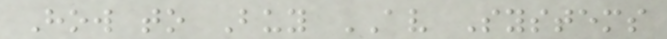How to Buy AV Systems
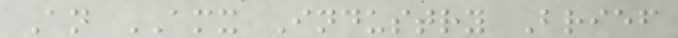An AMX Industry Brief
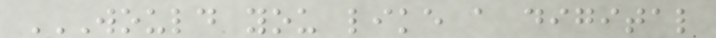WOULD YOU LIKE A DIGITAL
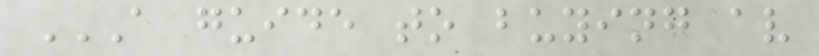A GUIDE TO BUYING AV
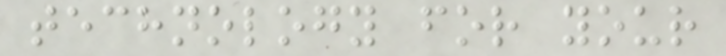technology for your
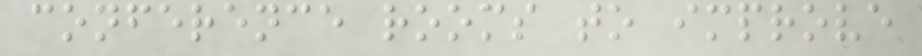conference rooms to improve
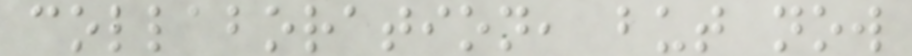collaboration, but now
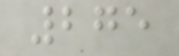275
